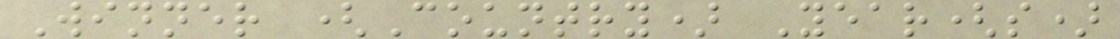Winner (Country) Year(s)
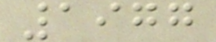1977
